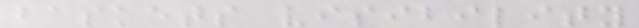baskets visibility
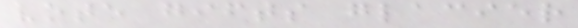vote gifts glacier
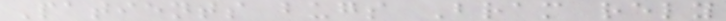Patients bugs Bram rely
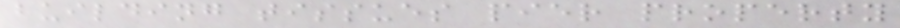building tissues pier property
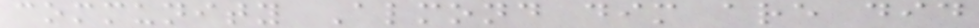community Almond dim are did
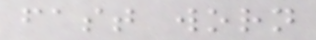fast worn
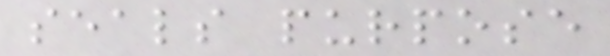seals purpose
